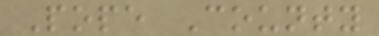Pope County
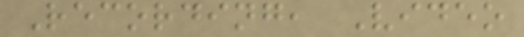Recording, Video
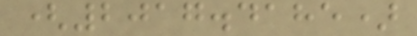(2017.4185)
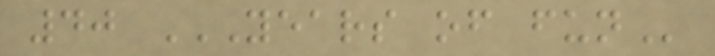40 YEARS OF FUN
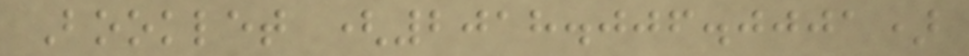Booklet (2018.006.0001)
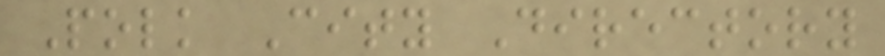Polk City Directory
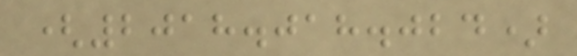(2018.018.024)
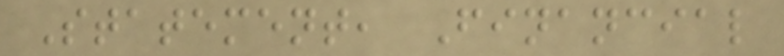Statement, Financial
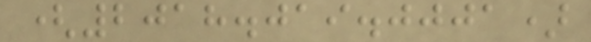(2018.019.0001)
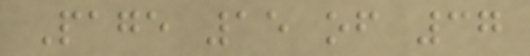Page 15 of 37
